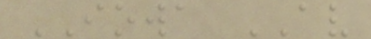IOWA AV
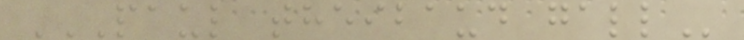PAUL THEIBAUD GALL
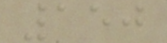150
